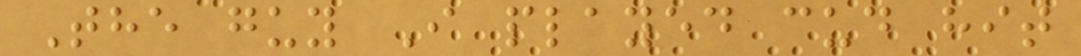The guy I played cud hit
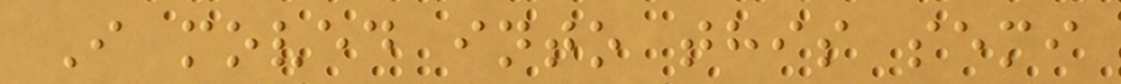I moved into this semi
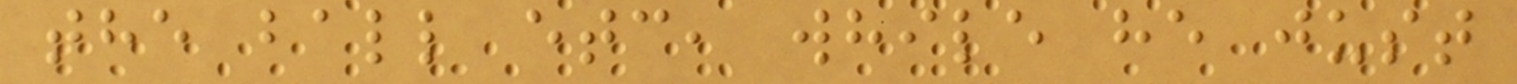the ball etc, while he just
